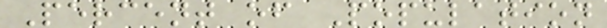Percent of Population
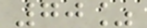70%
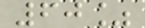60%
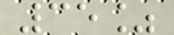35%
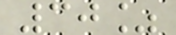30%
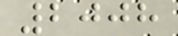2008
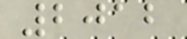2012
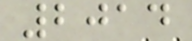2014
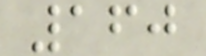160
